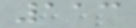113
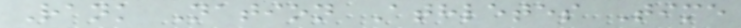Rank Nation Athletes Time
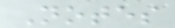Notes
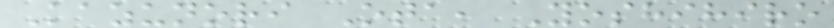Kazunori Ota, Yoshihiro
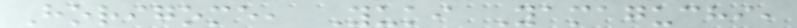Horigome, Yuki Yamaguchi,
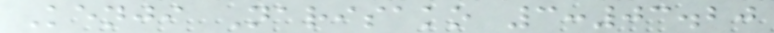Kenji Narisako 3:03.20
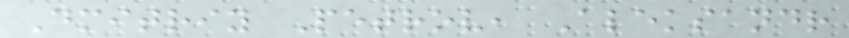Dmitriy Petrov, Aleksandr
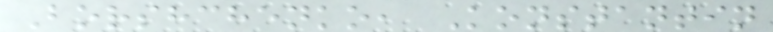Borshchenko, Konstantin
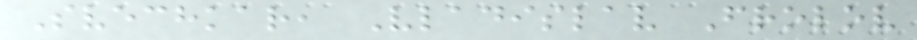Svechkar, Vladislav Frolov
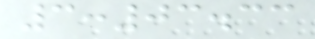3:03.33
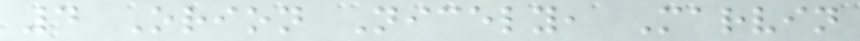4 Orion Nicely, Marvin
